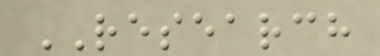RESEARCH
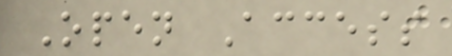Open Access
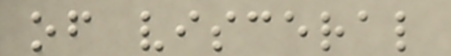of visceral
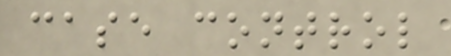case control
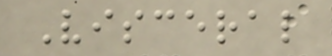Visceral
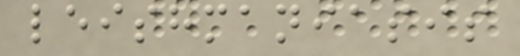leishmaniasis
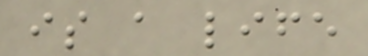is a life
